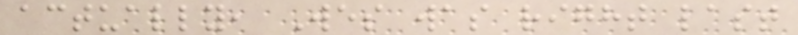actually, Wes was right last
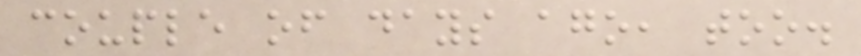couple of days ago, too.
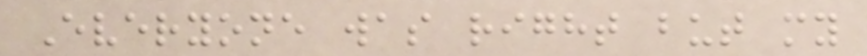Everyone was right but my
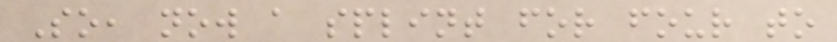So, now a splint for four to
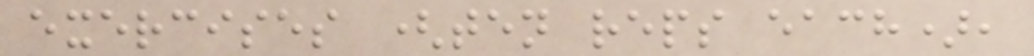exercises (ten reps each),
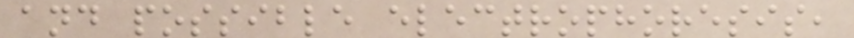and possible electrophoresis,
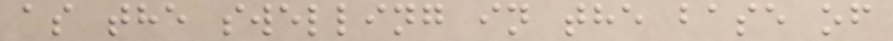as the swelling in the base of
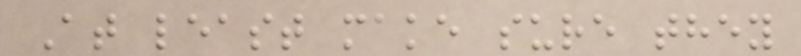At least make sure they
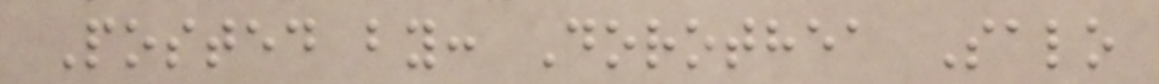Posted by: Dorothea Salo
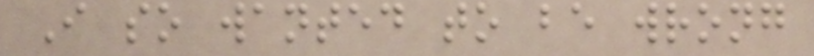I so wanted to be wrong
